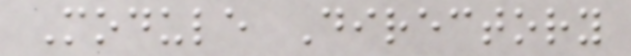Module Directory
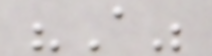"A"
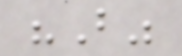"B"
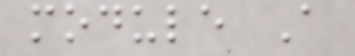module A
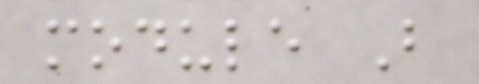module B
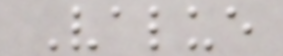Value
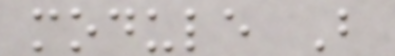module B
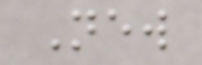New
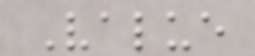Value
